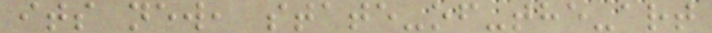its new, state-of-the-art
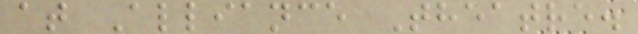at Alliance Theatre.
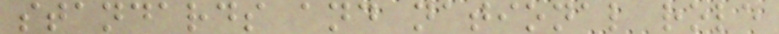standards and national role
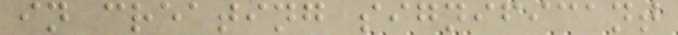in creating significant
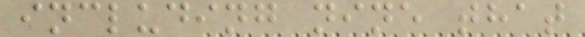including nine that
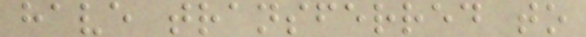have transferred to
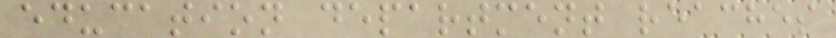education department reaches
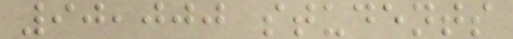90,000 students
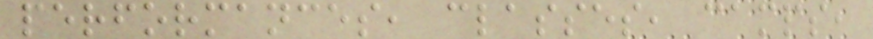performances, classes, camps,
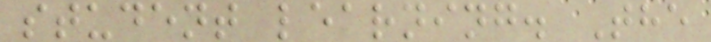student learning. The
